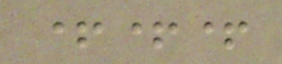+++
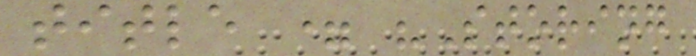title = "Storing
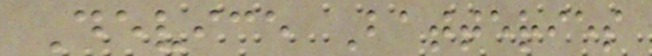Device Batteries
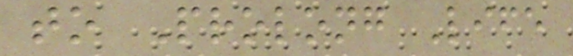to Prolong Life
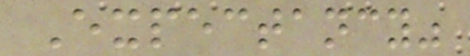Expectancy"
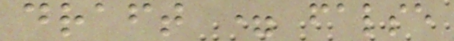draft = false
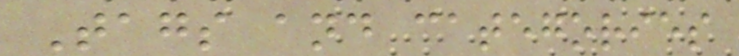Tags and categories
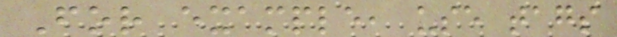For example, use tags
